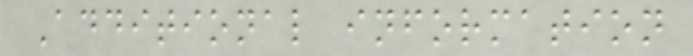Additional information
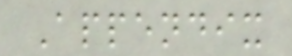Appendix
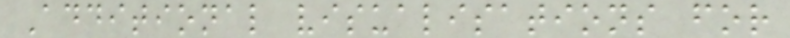Additional visualisations for
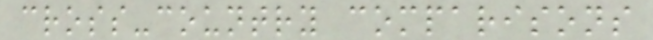cross-country comparisons
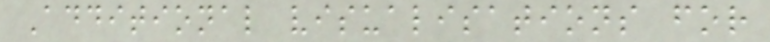Additional visualisations for
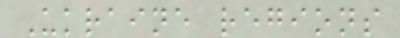Ukraine regions
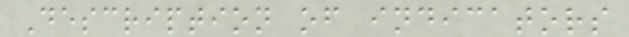Description of indicators
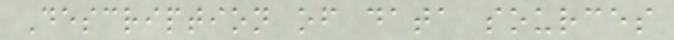Description of data sources
